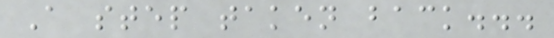A step taken back...
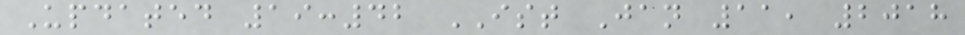Updated 19:42 IST Jan 11, 2018
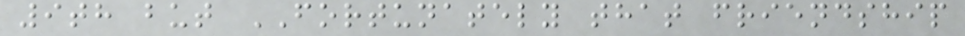9th but FORTUNATELY that friendship
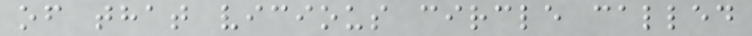of that vicious circle called
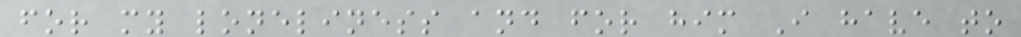for my loneliness and for him I have to
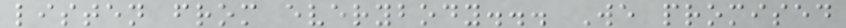listen from everybody... We promised
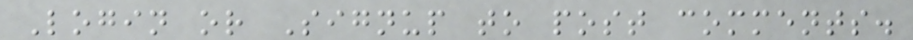Login or Signup to post comments.
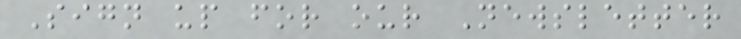Sign up for our Newsletter
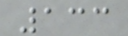133
